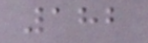182
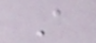A
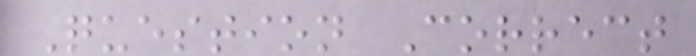Question Correct
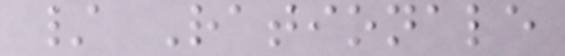/ Rationale
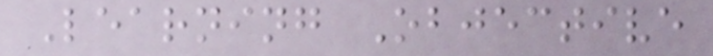Learning Objective
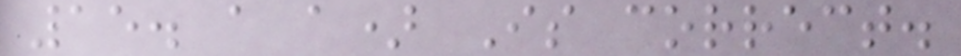15. a a) Is correct.
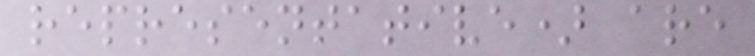representative) are
